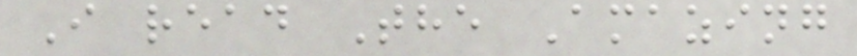I read The Amazing
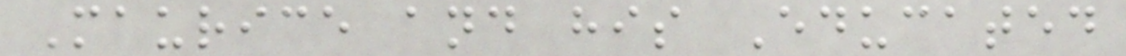Maurice and his Educated
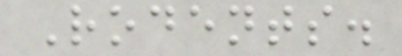Rodents.
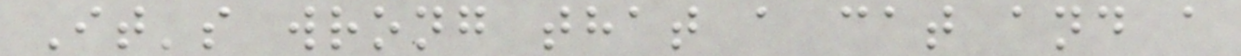It's wrong that a cat and a
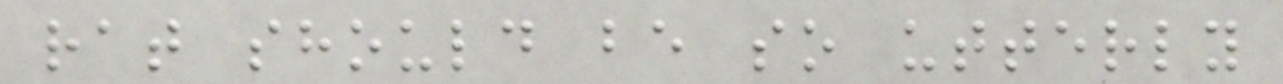rat should be so utterly
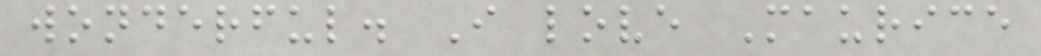wonderful. I love Maurice
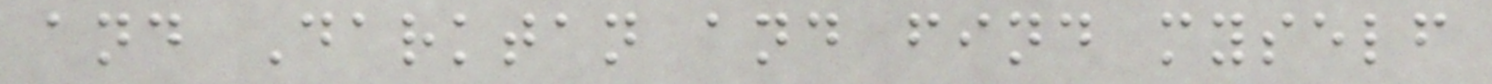and Darktan and find myself
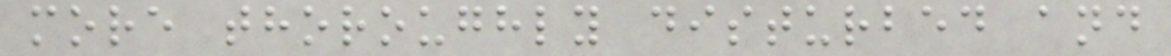more thoroughly disturbed and
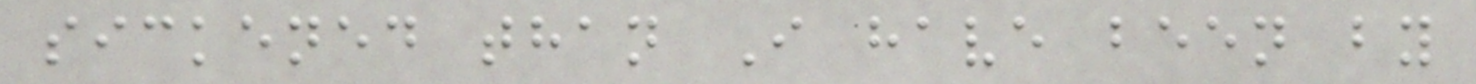sickened than I have been by
